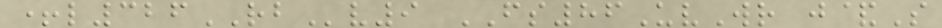+l326RBv9 FS86UvWr j&S
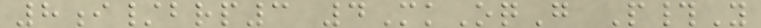8i/brp3 4MkOqG P#Y
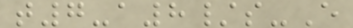t7-a8/s-E
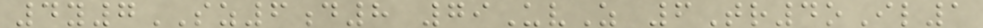4y7SZ6d8 79UvZ 6Tr4oIl1
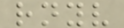rnyv
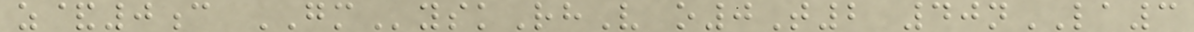z&0c GMyskRhV o0T2 40nLA3
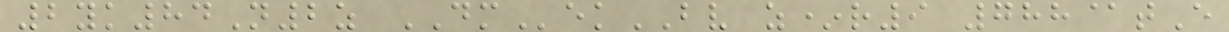2yk84N2z DMekBV z*r9 788@tE
